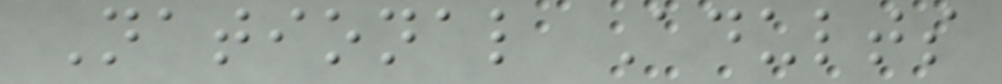National Adults
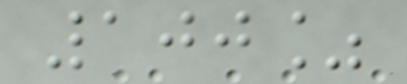100%
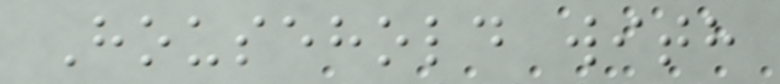Household with
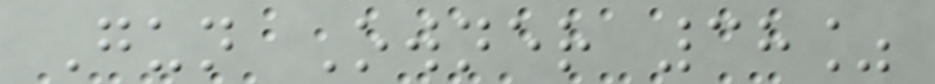Gun Owner 38%
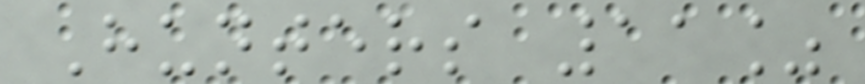Hunters 11%
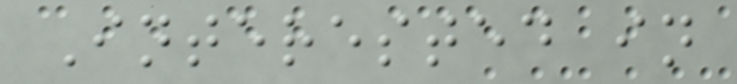Interested in
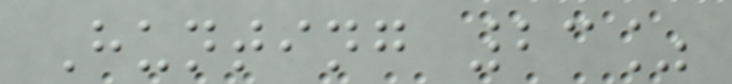Hunting 23%
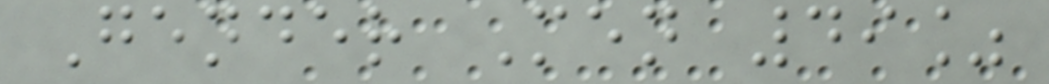Gender Men 49%
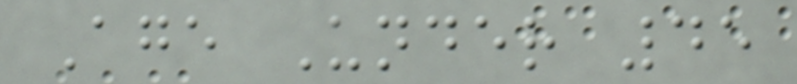Age Under 45
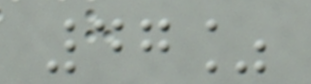47%
